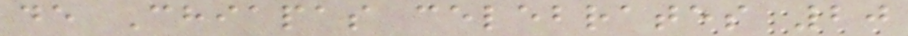de Chiapas celebrates 20
